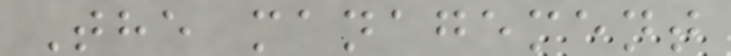The management
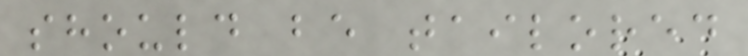should be tailored
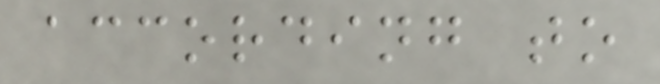according to
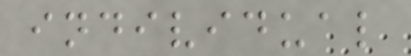individual
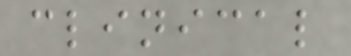clinical
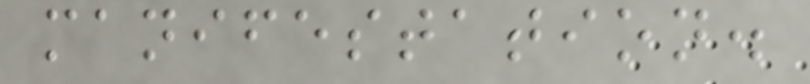manifestation.
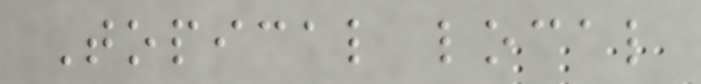Topical local
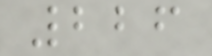226
